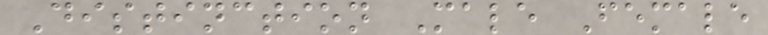Distinction Male Female
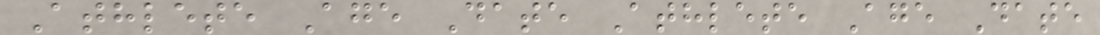Athlete Age Date Athlete Age Date
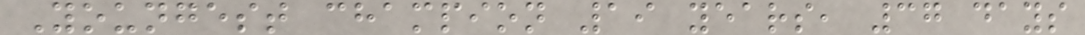Youngest champion 19 years, 37 days
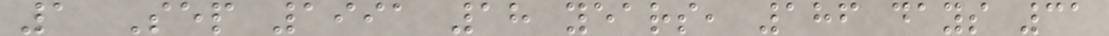1 Sep 1991 18 years, 186 days 31
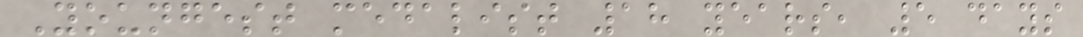Youngest medalist 18 years, 5 days
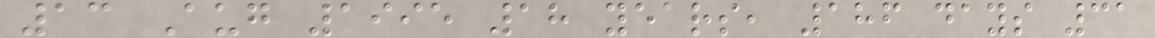13 Aug 1995 18 years, 186 days 31
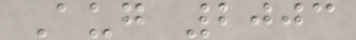Aug 2003
